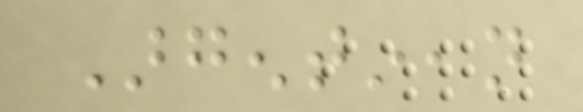Argentinean
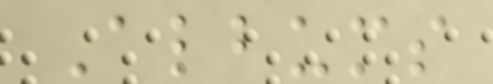Albums
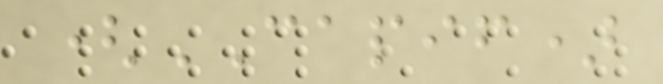(CAPIF)
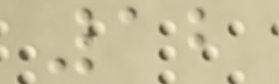12
